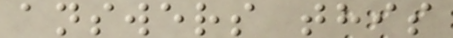answers this
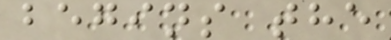begins the
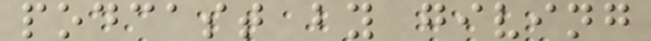podcast by giving
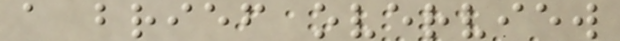a brief overview
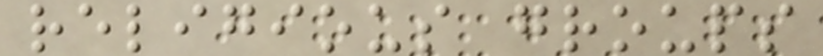religious groups
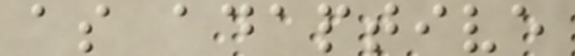as adaptive
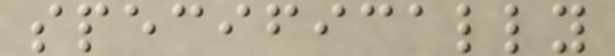specifically
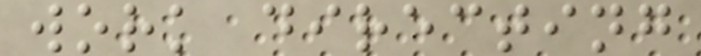work directing
